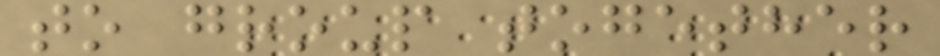to group together
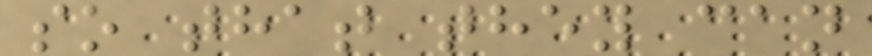so that they can
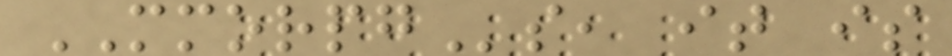MMORPGs, it is
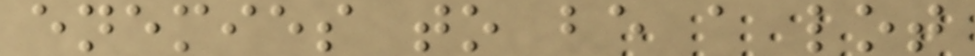enemies to be a lot
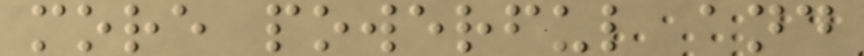more powerful and
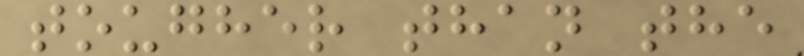tougher than the
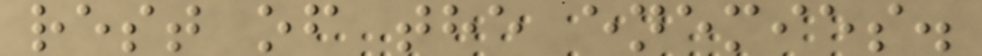rest of the enemies.
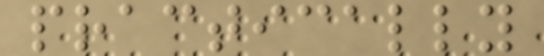practically
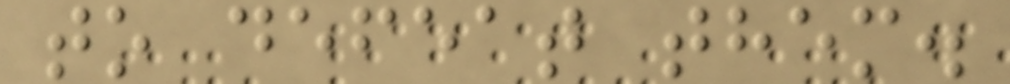to defeat them.
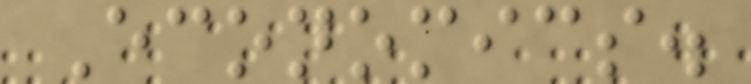Economics.
